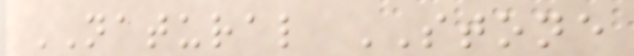NATURAL STONE
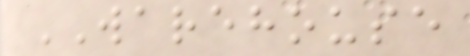WAREHOUSE
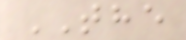THE
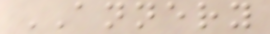ANNERY
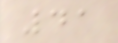41
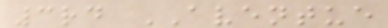3rd AVENTUE
